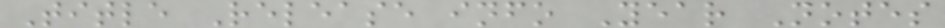Title Release info Year Notes
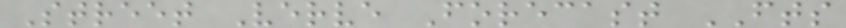Street Verve Forecast FTS
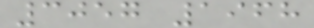3057 1968
